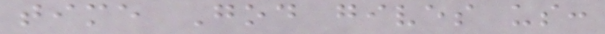time God gives us:
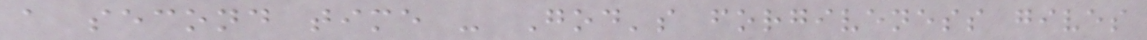a second time - God's forgiveness gives
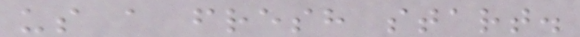us a fresh start.
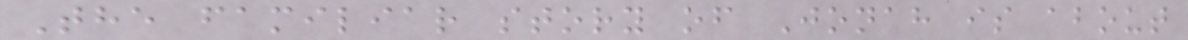The familiar story of Jonah is about
